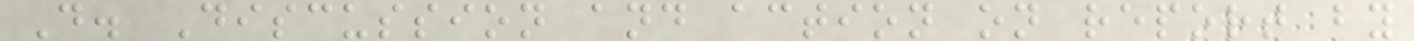D. Discussion and action on report by
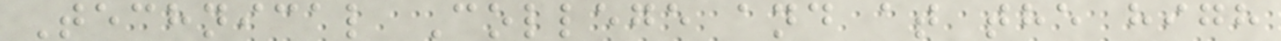Technical College and at the high
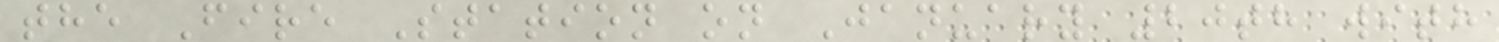the Fire Station on January 20th with
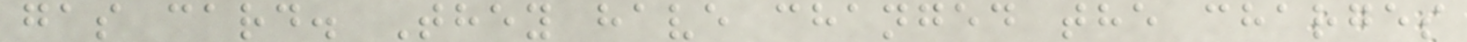gas card. They have changed the charges
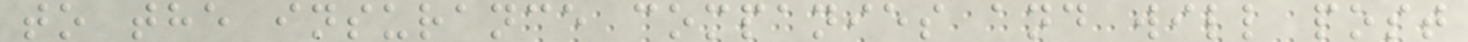to the insurance companies and will post
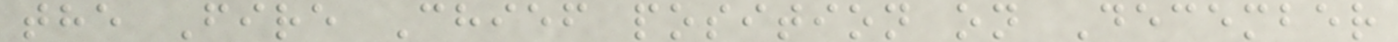the Fire Chief position on December
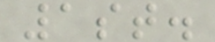1st.
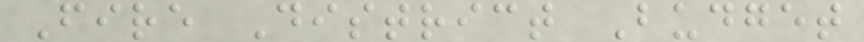Fire District Budget
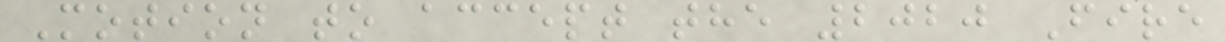Motion to accept the 2020 Fire
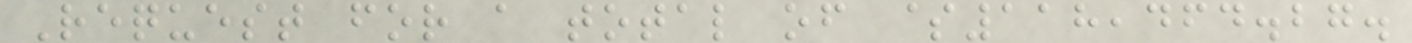Request for a total of $118,464.27.
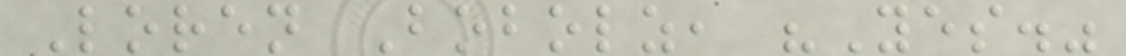Loren Bobolz, "Yes."
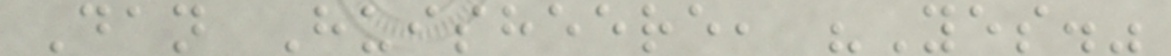Dan Huisheere, "Yes."
